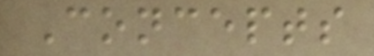Concepts
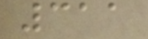311
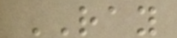RAY
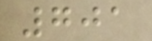701
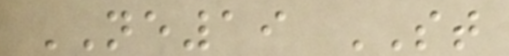NE19 ST
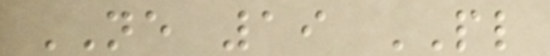NE 19 PL
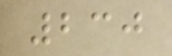230
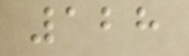128
